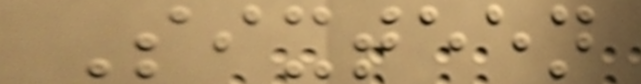Sixteen
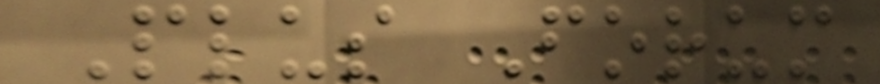Plus Forum
